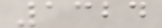1324
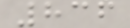836
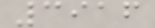3916
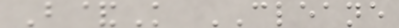B&K CLEANE
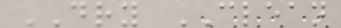DRY CLEAN
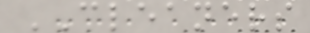CLEANERS
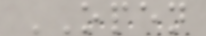OPEN
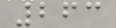263
